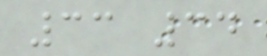33 34
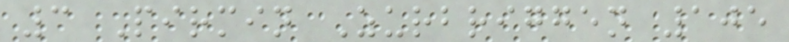3 Pirmin Zurbriggen 105
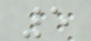5
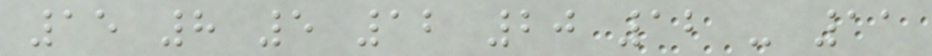15 8 5 12 20 12 - 11
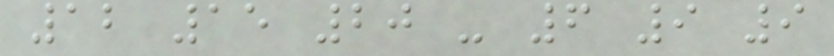12 15 20 - 6 9 9
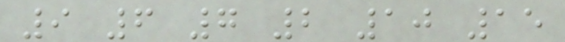9 6 7 2 10 15
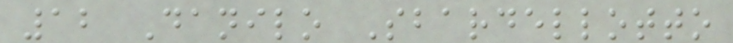12 Danilo Sbardellotto
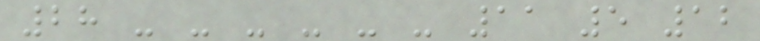28 - - - - - - 11 5 12
